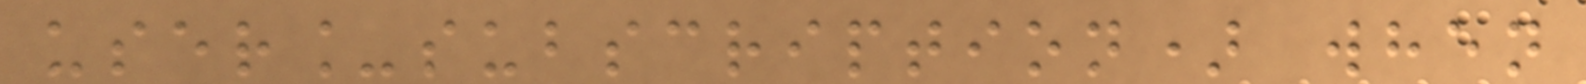user_subscription) when
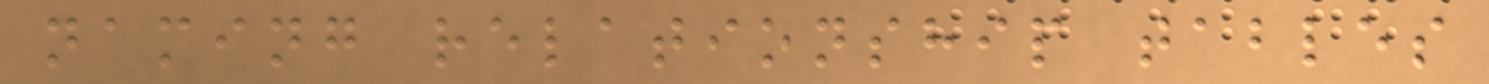naming relationship tables
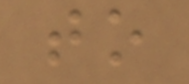to
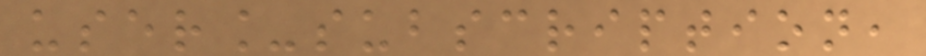user_subscription,
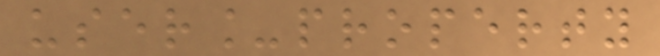user_property
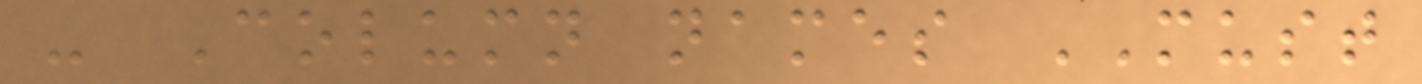- Column names MUST
